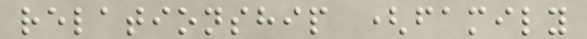relationship (family
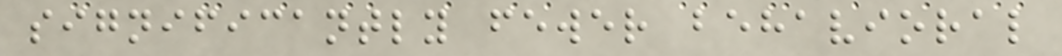significantly fewer behavioral
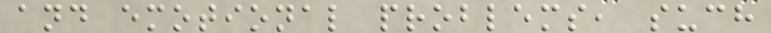and emotional problems, such
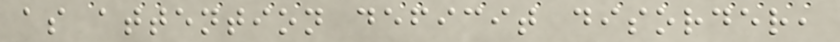as attention deficit disorder,
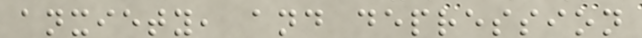anxiety, and depression
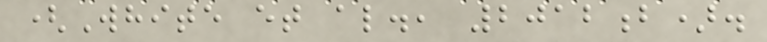(White et al., 2012b).
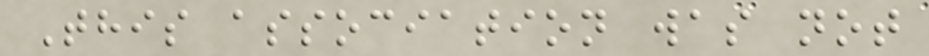This association was not
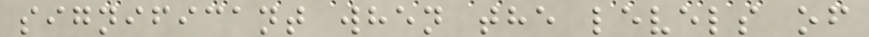significant when the levels of
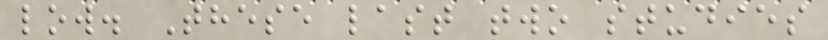low. These last two studies
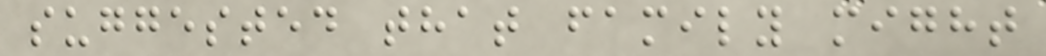suggested that family might
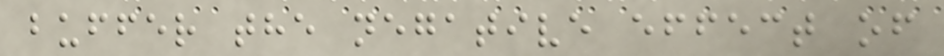buffer the negative effect of
